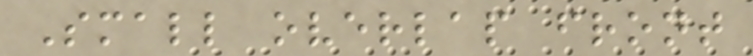Small overlap front
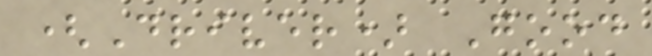(Driver) Good
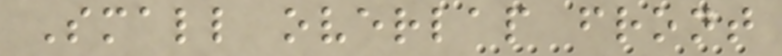Small overlap front
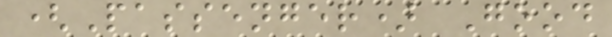(Passenger) Good
